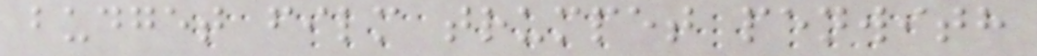budget film trumpet penwith
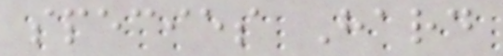species Hard
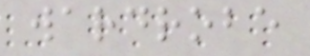wardrobe
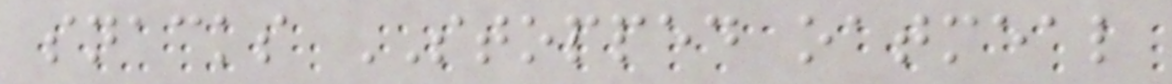snacks STOPPED oatmeal
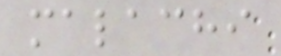malachi
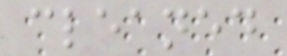cleaned
